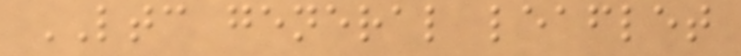LTC general leaflet
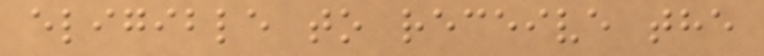eligible to receive the
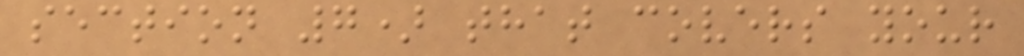section 7) that covers your
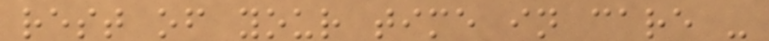rest of your time in care -
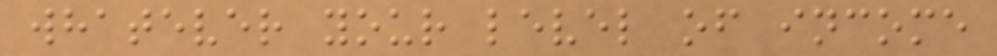whatever your level of income
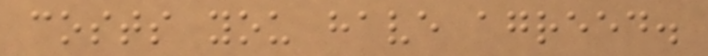costs you have agreed.
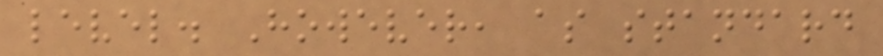level. However, as standard
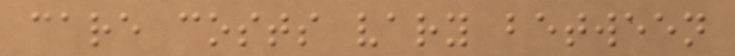care costs vary between
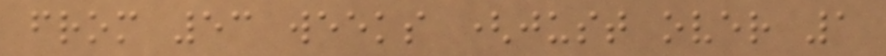from 53 weeks (just over 1
